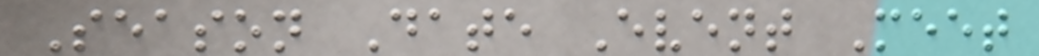Season Date Event Meet
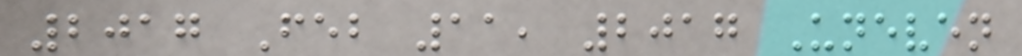2017 Feb 11, 2017 Uneven
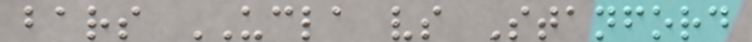bars UCLA vs Stanford
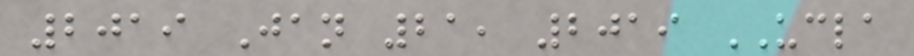2019 Jan 21, 2019 UCLA
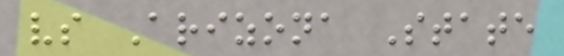vs Arizona State
